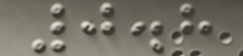0.8
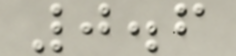0.6
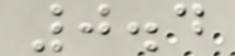0.4
